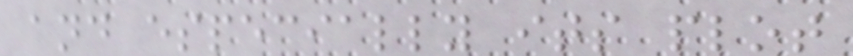and especially its plot
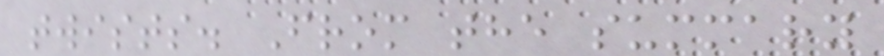twists. From the summary
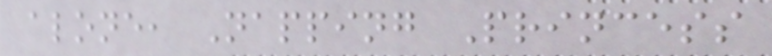alone, Napping Princess
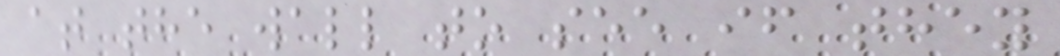at the wall to see if they
